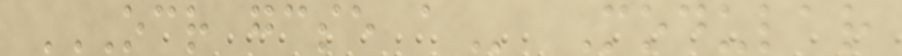OCR GCSE A Modular
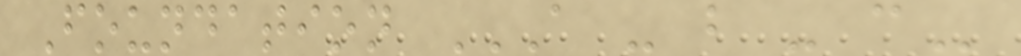Foundation A - B - C
